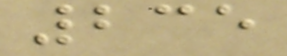235
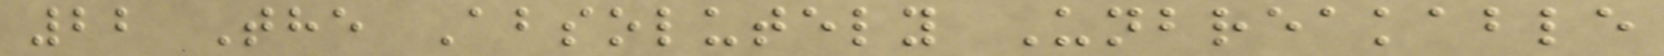22 The Absolutely Unbreakable
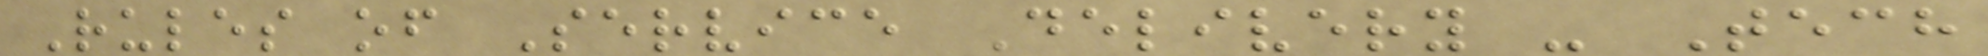Rules of Service Delivery - Tech
